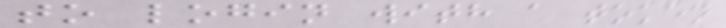to login with a token
